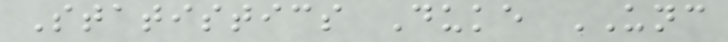Statistics Duke UNC
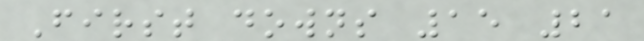First downs 15 21
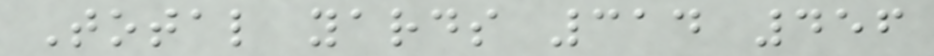Total yards 314 456
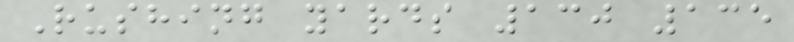Rushing yards 130 135
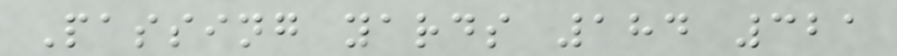Passing yards 184 321
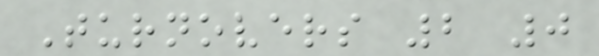Turnovers 2 0
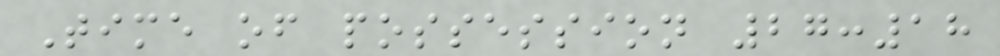Time of possession 27:18
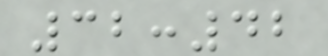32:42
